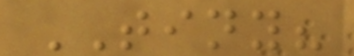TINY?
